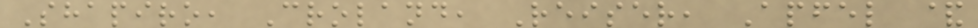Shapiro, Croland, Reiser, Apfel &
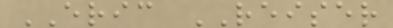ERIC REISER
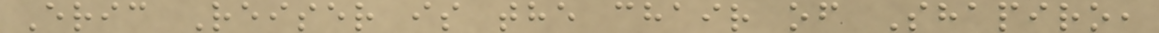Eric Reiser is the chair of Shapiro,
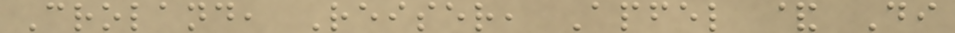Croland, Reiser, Apfel & Di
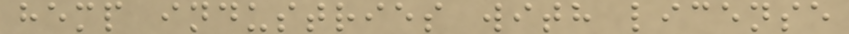hemp industries with license
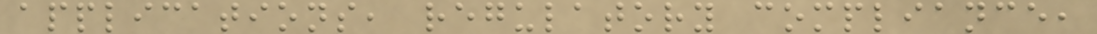applications, regulatory compliance,
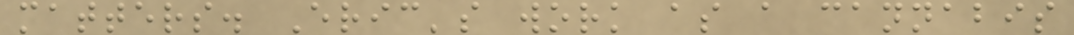matters. Eric's work as a cannabis
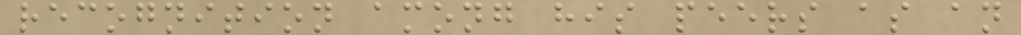recognition among his peers as an
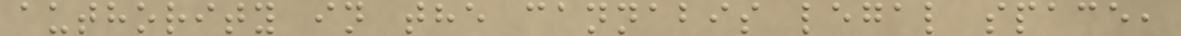authority in the cannabis legal space,
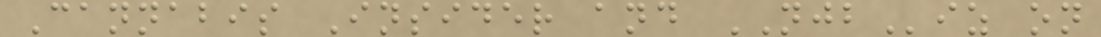Cannabis Insider and NJBiz on
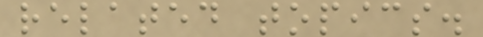related topics.
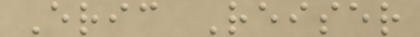Eric Reiser
